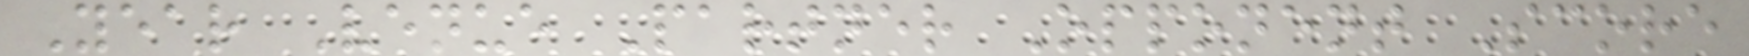Year Venue Partner Opponent Score
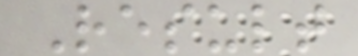Result
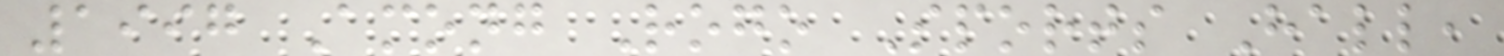1997 Among Rogo Sports Hall,
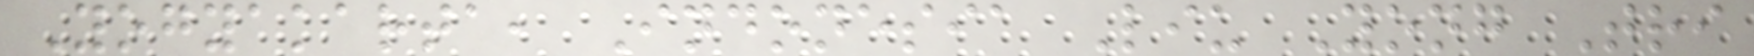Yogyakarta, Indonesia Liu Yong Tri
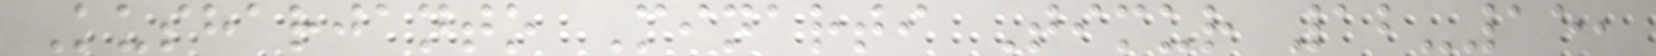Kusharjanto Minarti Timur 12-15,
